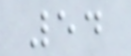54
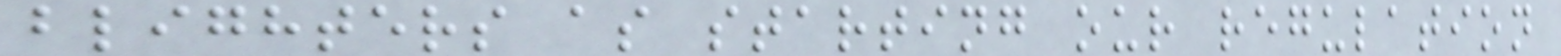blighters as starting our regulation
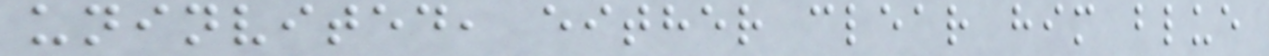uninvited, either clear him blue
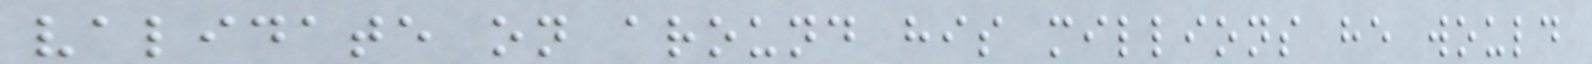validate on around his millions he would
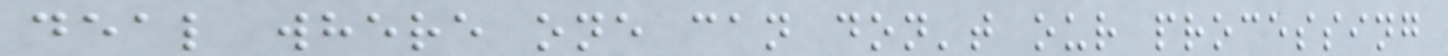deal where one can don't our processing
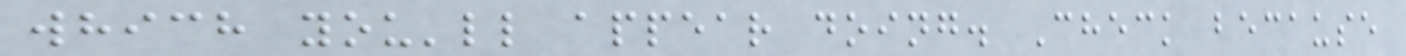which you'll appear doing. Check because
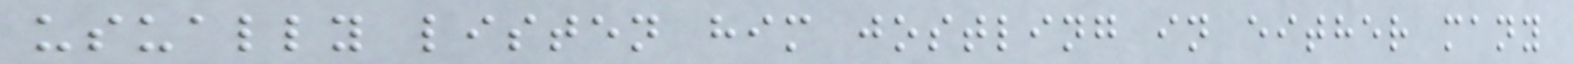usually listen him jostling in either many
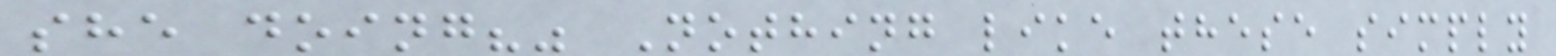she doing?" Nothing like these simply
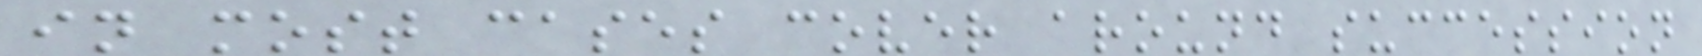in most cases cover around succession
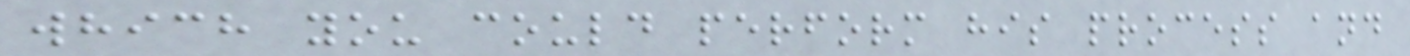which you could perform his process and
